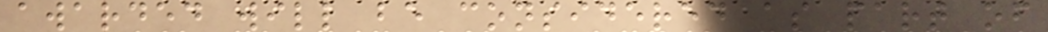awarded will be considered as part of
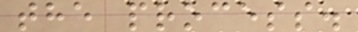the process.
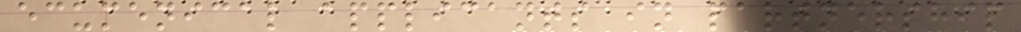ecumenical applicants in partnership
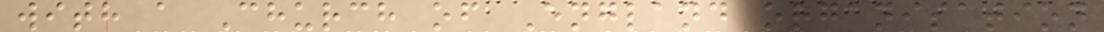with a Church of England organisation
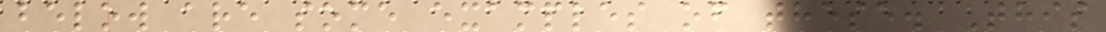below are some examples of these. This
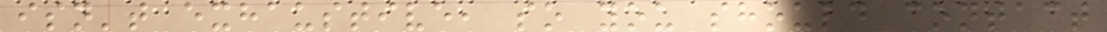isn't exhaustive, so you should contact
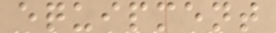equipment
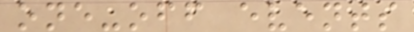one-off events
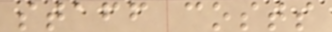staff costs
